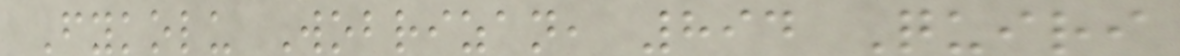Fykolu Wobrizan, 894 Quiri
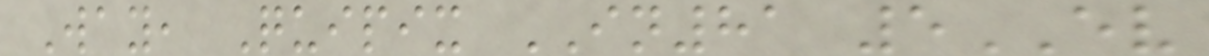Way, Quipix IN81 5EV
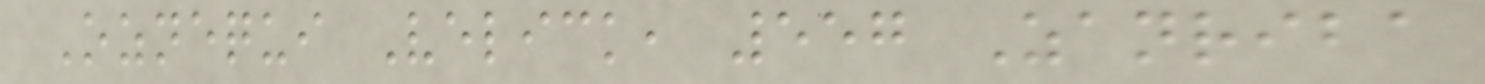Oznequi Velick, 557 Zanriba
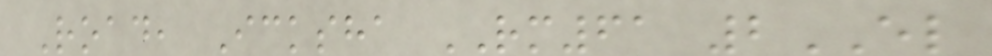Road, Icksha RM61 2EL
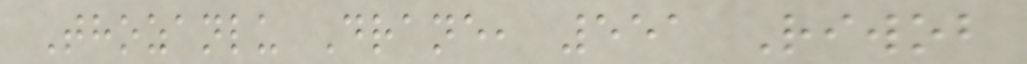Thozanlu Drane, 551 Riwob
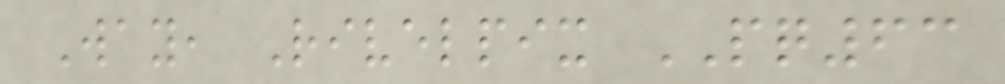Way, Rivelpix PQ63
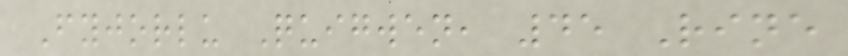Fyjorlu Quigwen, 45 Rine
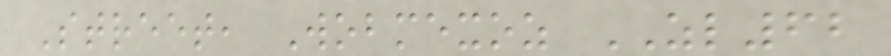Street, Wobmexoz ZL62
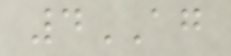4AG
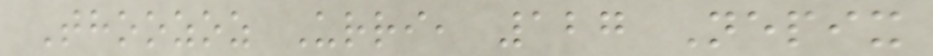Thoozoz Urri, 127 Nepix
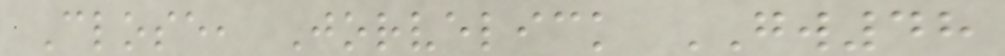Close, Jorvelick GW48
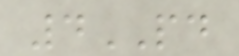4PD
